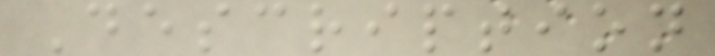Description
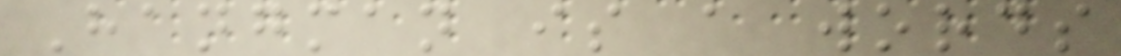Hangman is a words
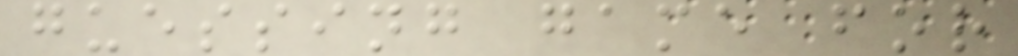guessing game for
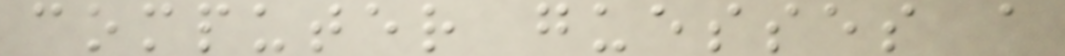computer guesses a
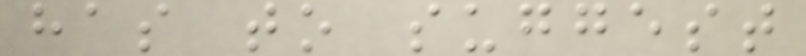has to suggest
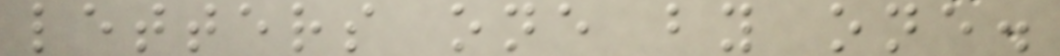letters one by one.
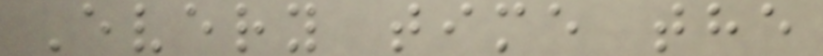Every time the
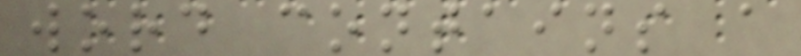word contains a
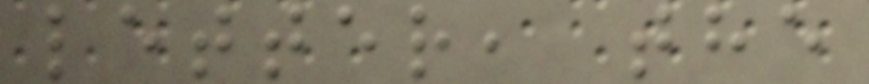letter, the
